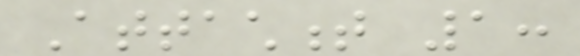Attachment 1:
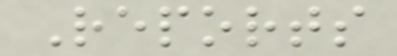Reports
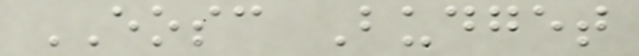EOSC Budget
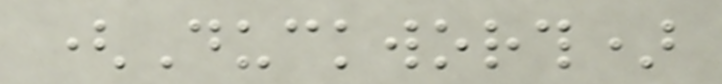(Duckworth)
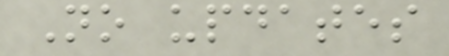No updates
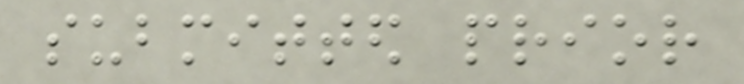submitted prior
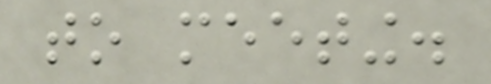to meeting.
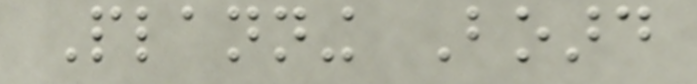Planning Board
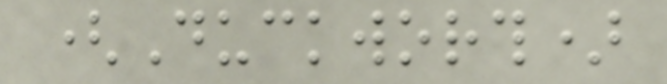(Duckworth)
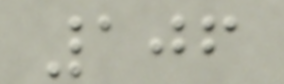106
